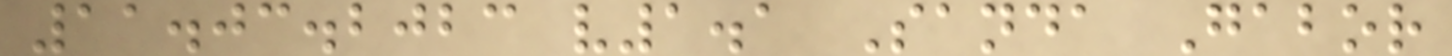11.03.2023 v1.1 Sanda Gabor
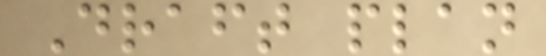Draft plan
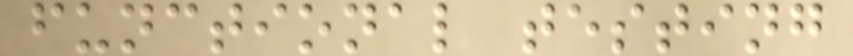functional testing
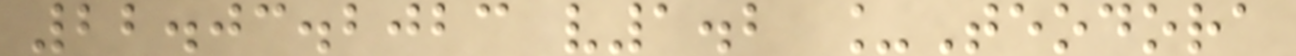22.03.2023 v1.2 _Teodora
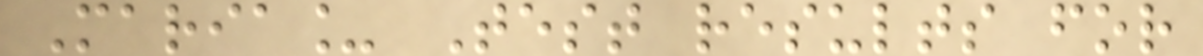Maria_ Test results for
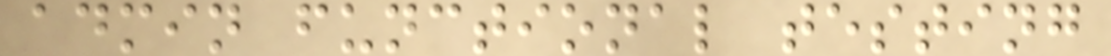admin functional testing
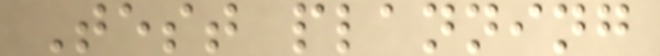Test planning
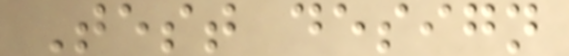Test design
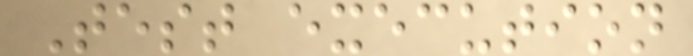Test execution
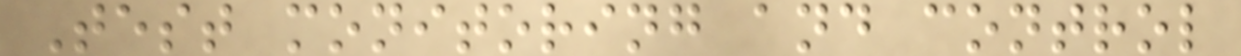Test monitoring and control
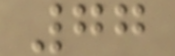77
